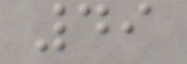49
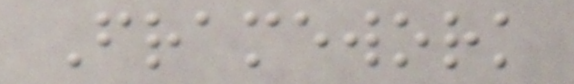Framework
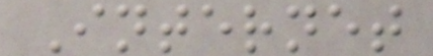Internet
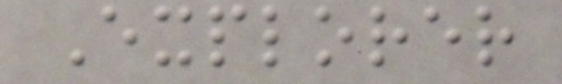Explorer
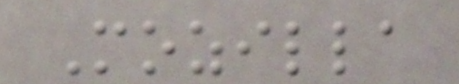Mozilla
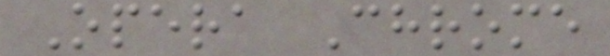Opera Chrome
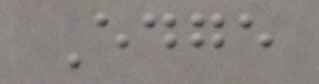Edge
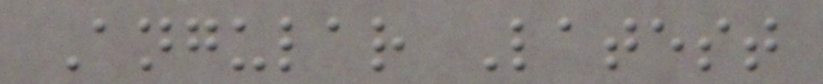Angular Latest
